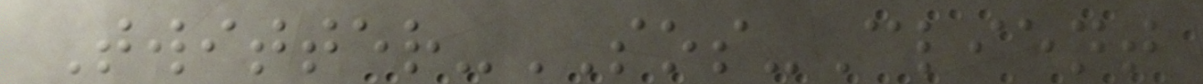Twitter-SOS-Client
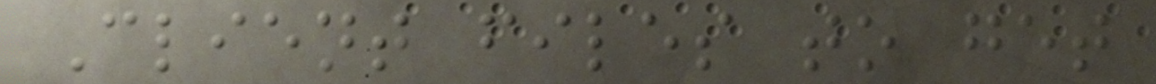Client files to get
